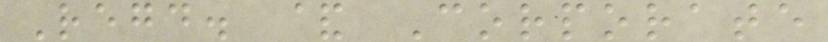Regd. & Corporate
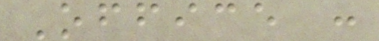Office :
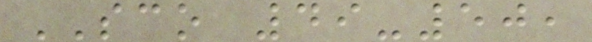SCO 49-50,
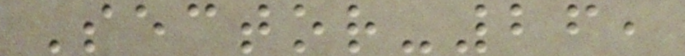Sector-26,
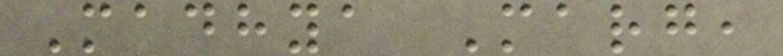Madhya Marg,
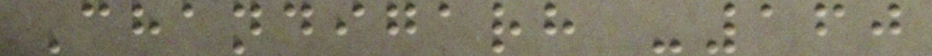Chandigarh -160
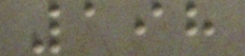198
